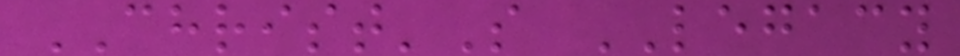CHRIST'S LEGACY
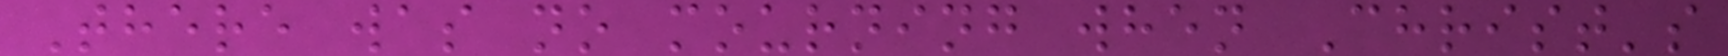There was no mourning when Christ's
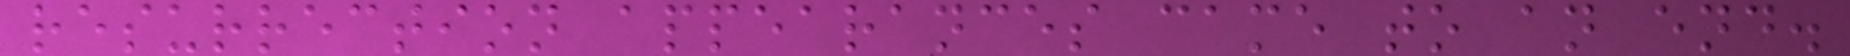resurrection appearances came to an end.
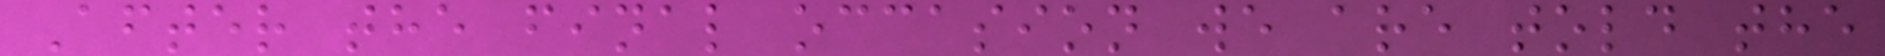After the final occasion we are told the
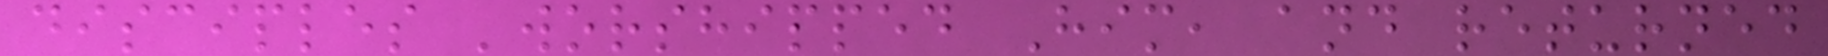disciples 'worshipped Him, and returned
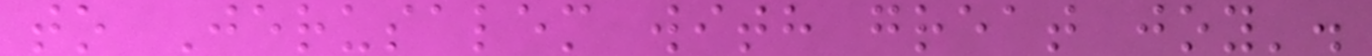to Jerusalem with great joy'.
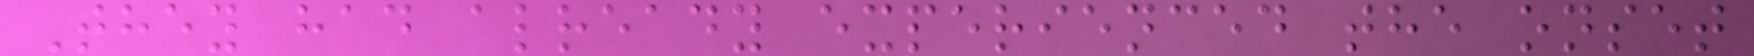They had already experienced the onset
